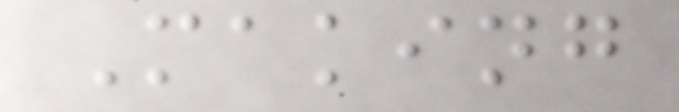Making
